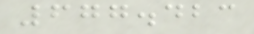677.423
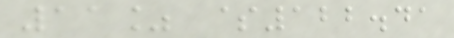11% $122.41
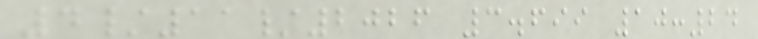4/11/2026 3.699 10:24
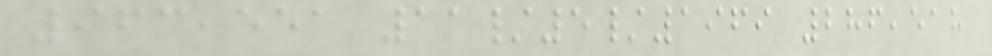963,551 11/5/1969 286,518
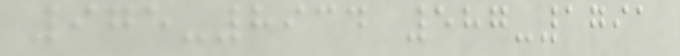975-8934 587-1791
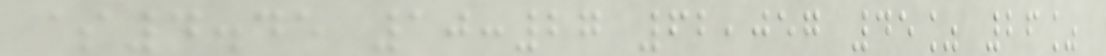$4.45 10:27 62,057 45% 26%
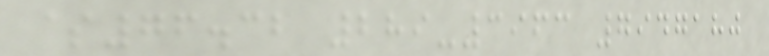$76.32 289-3963 7947180
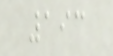193
